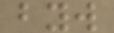byw
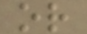or
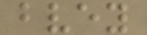bvey
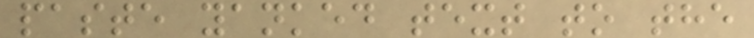paste yanked text to the
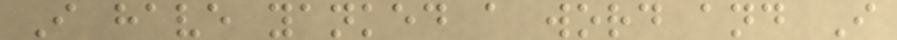I have yanked a word and I
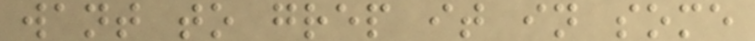want to grep it in some
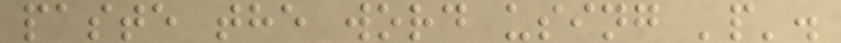paste the word using 'p'.
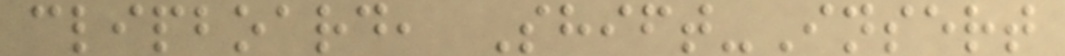clipboard, Shift-Insert
